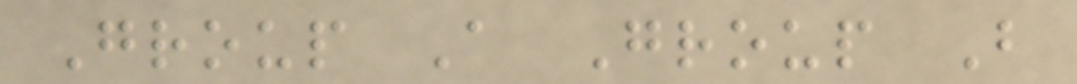Group A Group B
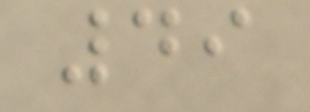49
